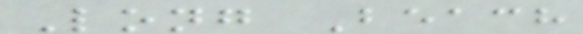Long Beach
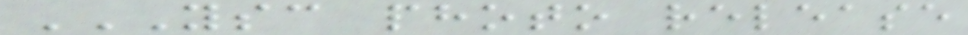YSC PHOTO RELEASE
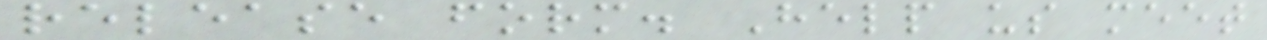release form. Help us meet
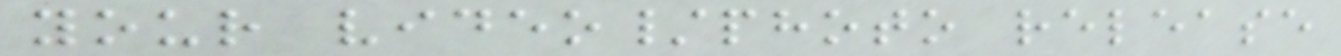your video/photo release
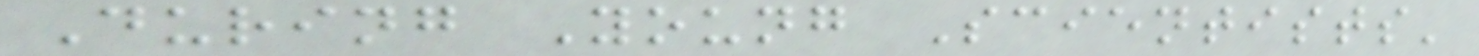During Young Scientists'
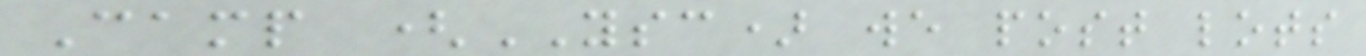Camp (YSC) we post lots
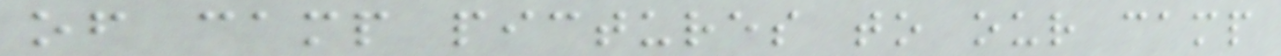of camp pictures to our camp
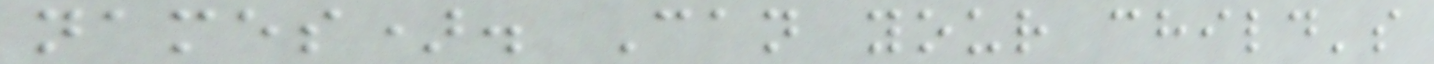names). Can your child's
